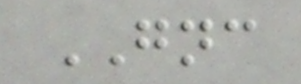GNC
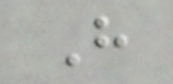H
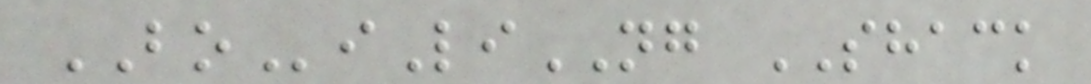BOiLiNG SHACK
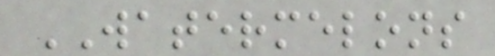WATERMELONS
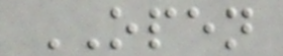OPEN
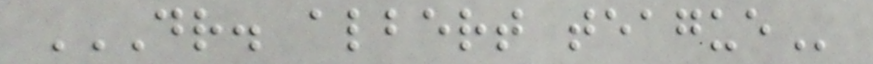DR. ALBERT TEAGUE
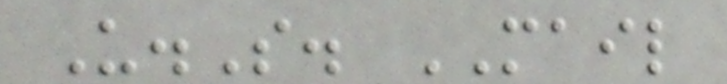U.S. MAIL
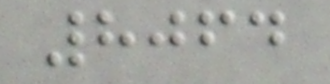8064
